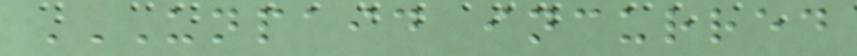UNPAID INCURRED
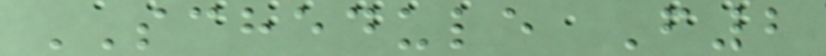SCHEDULE F2
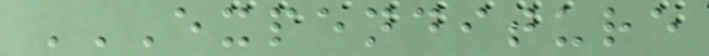EXPENDITURE
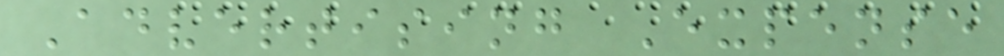Advertising Expense
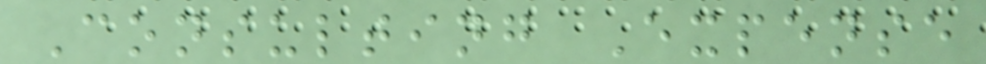Consulting Expense
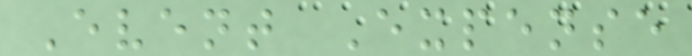Event Expense
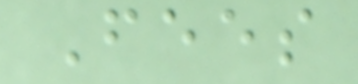Fees
